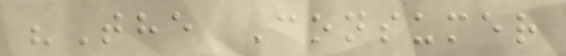"The Consumer
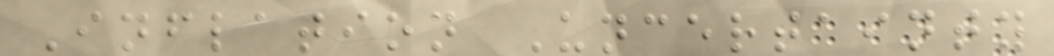Inflation Uncertainty
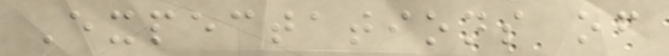Expectations of
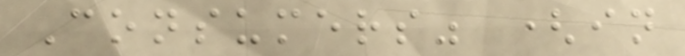Consumers" (in
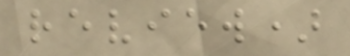review)
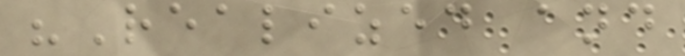"Realized and
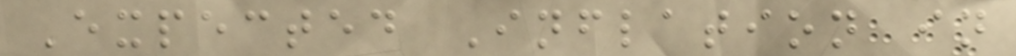Expected Inflation in
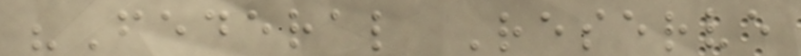"Federal Reserve
